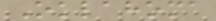Oklahoma
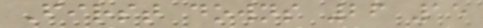First downs 26 15
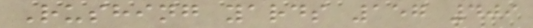Rushing yards 157 409
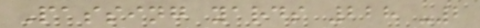Passing yards 228 -2
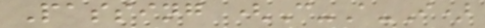Passing (C-A-I)
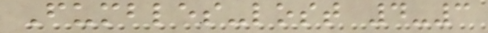Fumbles-lost 4-3
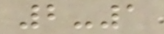2-1
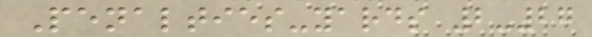Penalties-yards 2-27
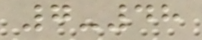7-48
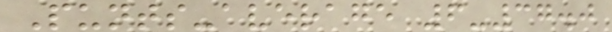Punts-average 6-37.0
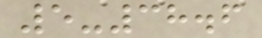5-38.6
